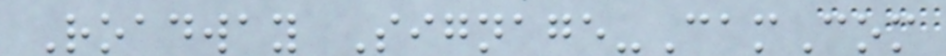Roadway Signage-CamCom
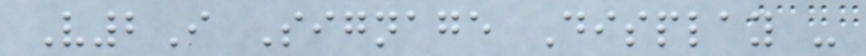V2I Signage Display -
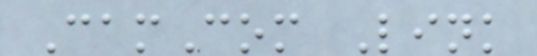CamCom Link
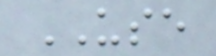USE
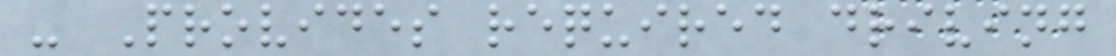- Provides required driving
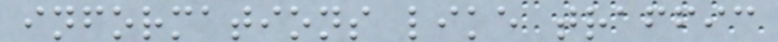informations like traffic
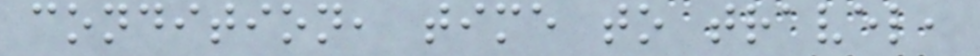condition, time to travel,
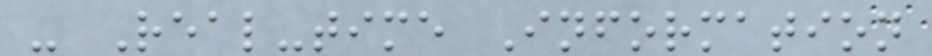- Real-time Information
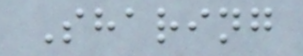Sharing
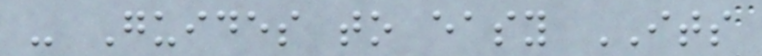- Guides to easy ITS
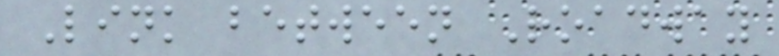Link between Roadway
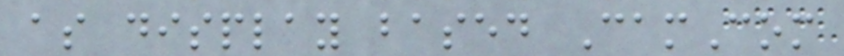as display based CamCom
